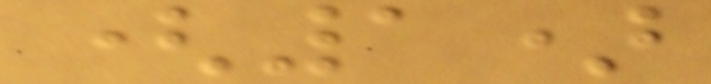(1)
